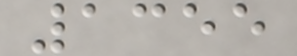1355
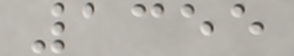1355
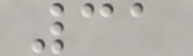31
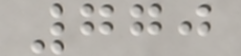770
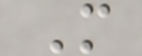M
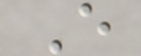E
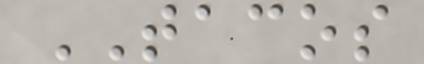TACOS
